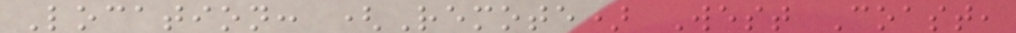Location: (Remote) West Coast,
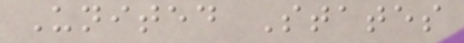United States
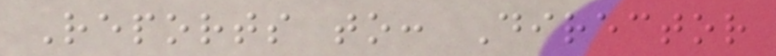Reports to: Director
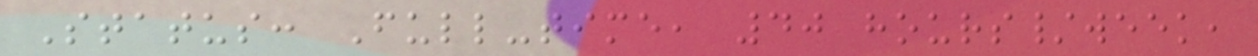Status: Full-time, 40 hours/week,
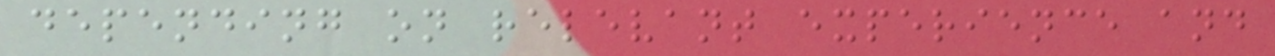depending on relevant experience and
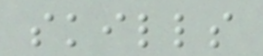skills
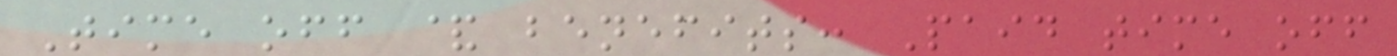Time off & benefits: Paid time off
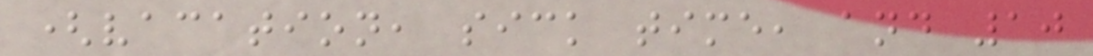(vacation, sick time, and 10
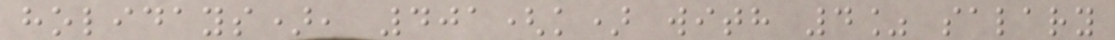holidays), 401(k) with 4% salary
